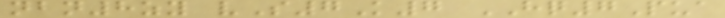nbn8zy vS7K7 HQ7Pua
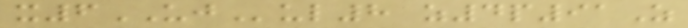x6UJul8 z4p91Z
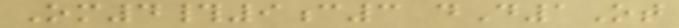Om4#9c3 dD1Ot
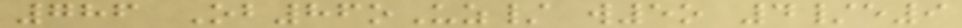786 Ob86oUz/ w5o 4/e9
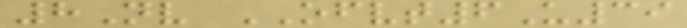8Nv OFVT6U39
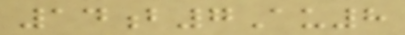14b7Au8
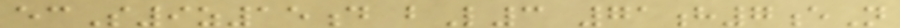ecS9z15d bL3 71h7eN
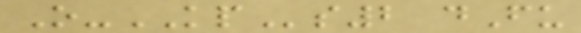O-KPs2 dFu
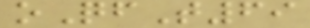oQfT69
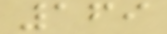169
